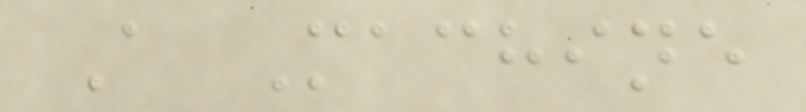A Machine
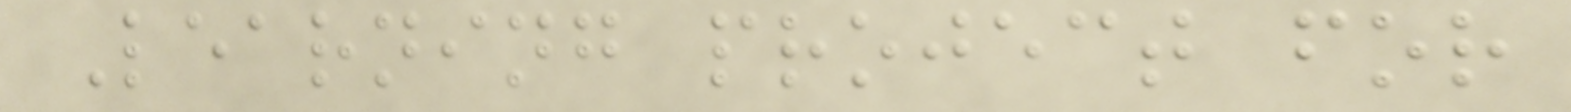Learning project for
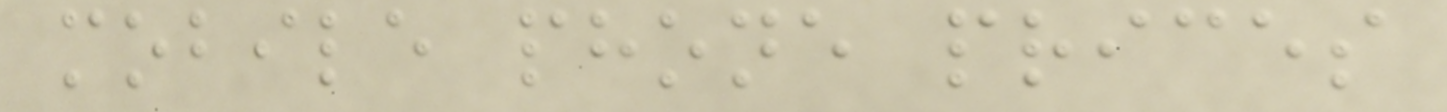mobile phone prices
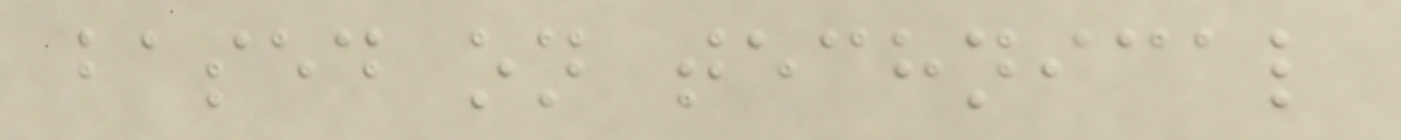based on technical
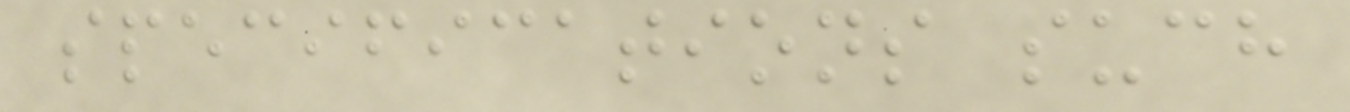specifications such
